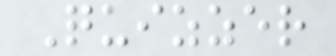Quizzer
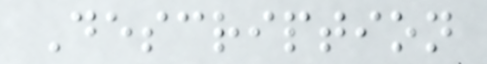Description
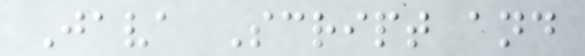Java Script and
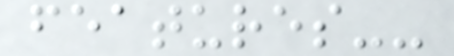features--
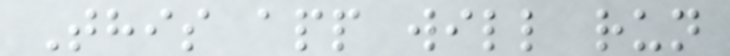This app will run
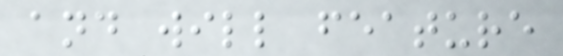and will feature
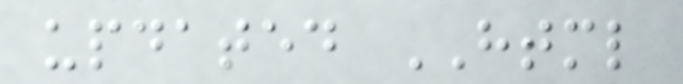updated HTML
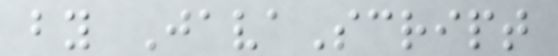by JavaScript
